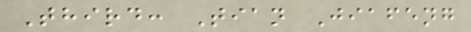Third: Tian Jiafeng
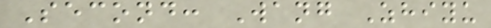Second: Wang Zhiyu
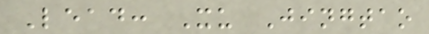Lead: Xu Jingtao
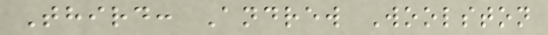Third: Andrew Woolston
